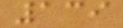139
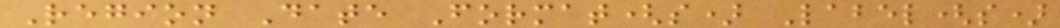Region Date Format(s) Label(s)
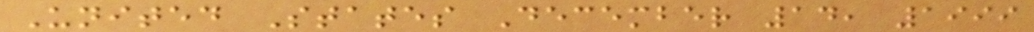United States December 14, 1999
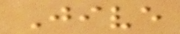Jive
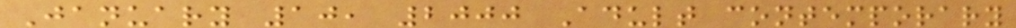January 10, 2000 Adult contemporary
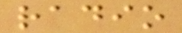radio
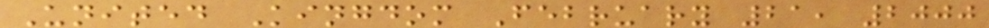United Kingdom February 21, 2000
